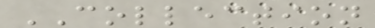COLLECTION
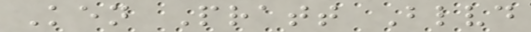Ken Pratt Blvd
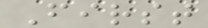First
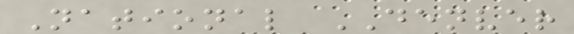National DENVER
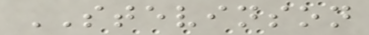STEVINSON
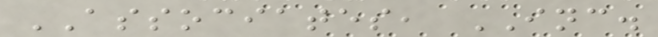ASSOCIATES, INC.
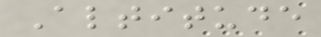Altitude
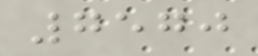7570
